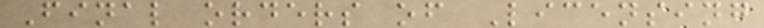Final orders of Licensing
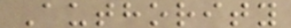Authority
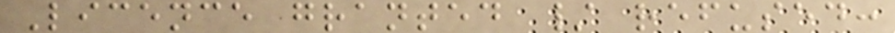Licence granted / refused:
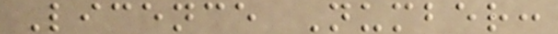Licence Number:
